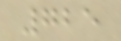725
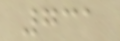731
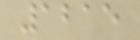1215
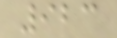923
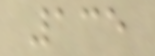135
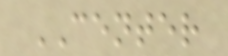CENTER
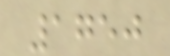1750
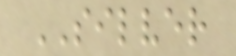SILVER
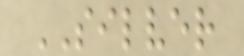SILVER
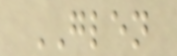GLEN
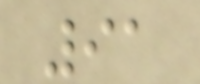91
